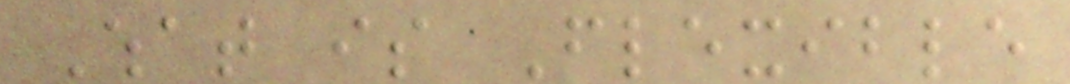What is Flexible
